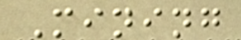Mining
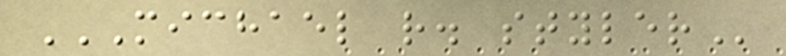MICHAEL R. STYLER
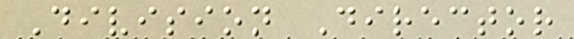Division Director
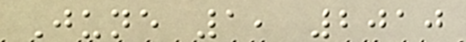June 1, 2010
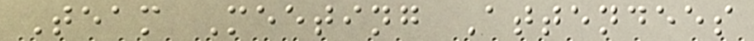Team Meeting Attendees
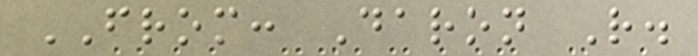FROM: Daron R.
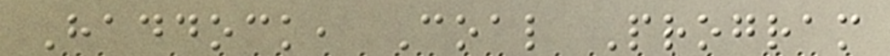Haddock, Coal Program
